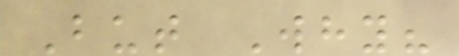But Why?
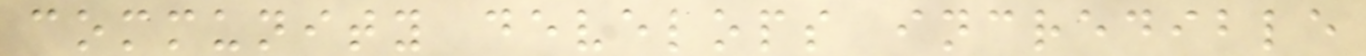community develops incredible
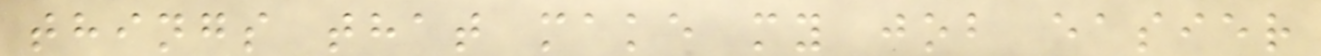things that make my job easier
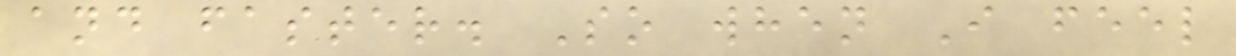and faster. So when I feel
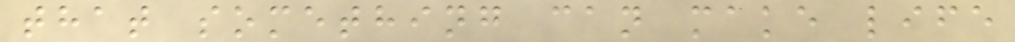that something can make life
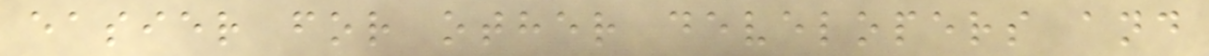easier for other developers and
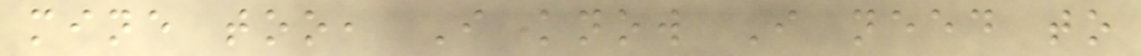mine too, I know I need to
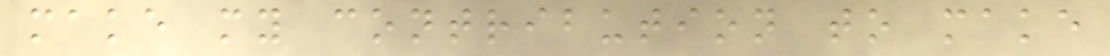make my contribution to make
